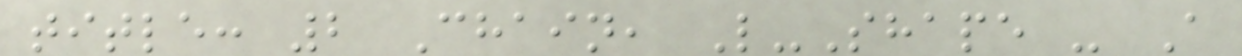title: 2 Chain, L-Shape - A
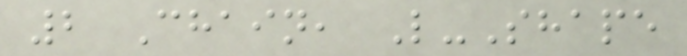2 Chain, L-Shape
